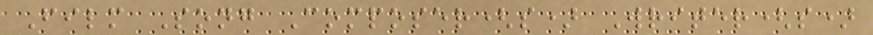Film Song Composer(s) Writer(s)
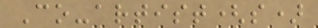Co-artist(s)
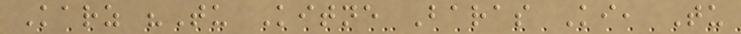Karz "Tu Kitne Baras Ki, Tu
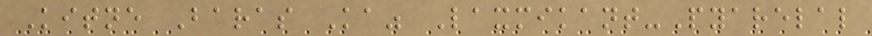Kitne Baras Ka" Laxmikant-Pyarelal
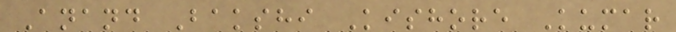Anand Bakshi Kishore Kumar
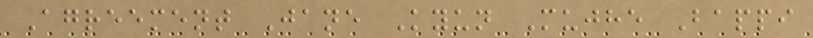Agreement Jane Kyun Mujhe Bappi
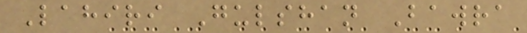Lahiri Gulshan Bawra
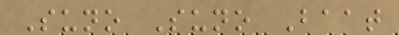Suno Suno Baat
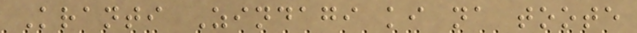Kranti Zindagi ki na toote
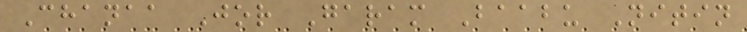Chanaa Jor Garam Baabu Nitin
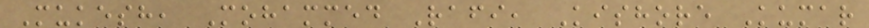Mukesh, Mohammed Rafi, Kishore Kumar
